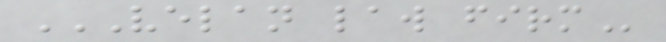VELAN LAW FIRM
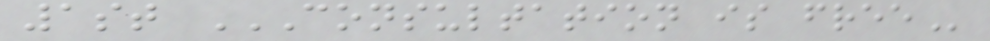1st CONSULTATION IS FREE
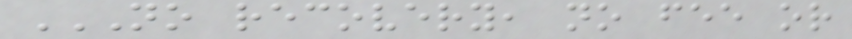NO RECOVERY, NO FEE OR
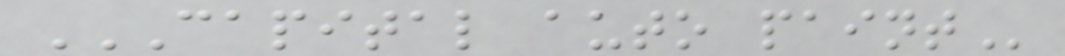CAPITAL AUTO PAINT
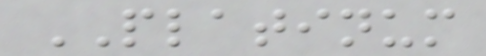PLATINUM
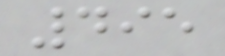495
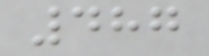487
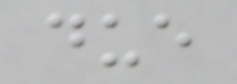due
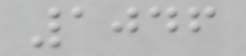1046
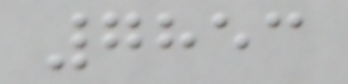7853
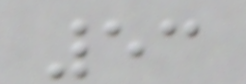53
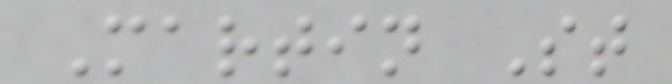Martin St
